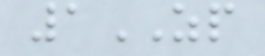1ZP
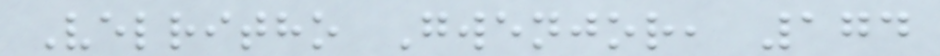Velritho Gwenjor, 174
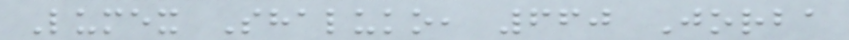Lumex Shaluko, 660 Jorba
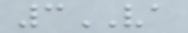3VA
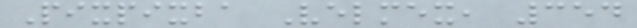Pixpixba Velmex, 354
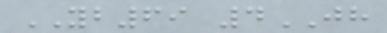YB69 4JH
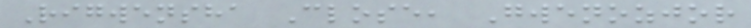Rigwensha Close, Gwenozjor
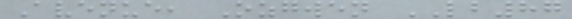Avenue, Ozgwen LB87
